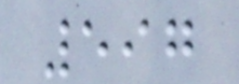597
